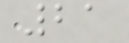21
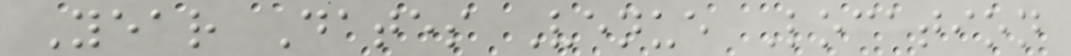Year Dates Venue Location
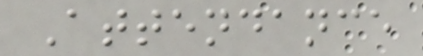Attendance
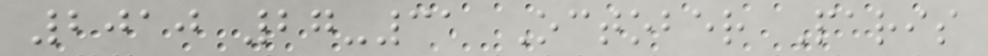2010 27-31 October Paris
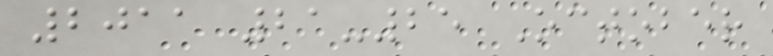2011 21-25 October
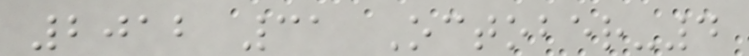2012 31 October-4
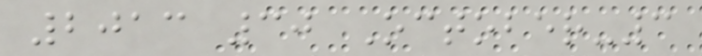2013 30 October-3
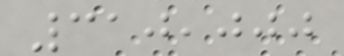310,000
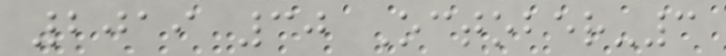2019 30 October-3
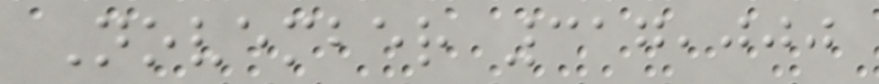November 317,000
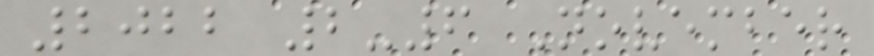2022 2-6 November
